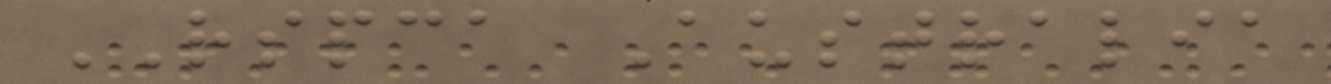RSPCA Australia
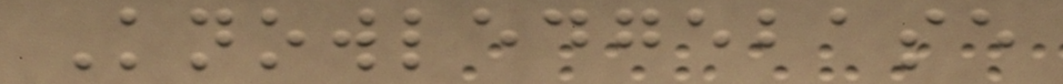Knowledgebase
